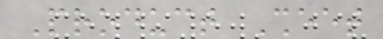Product Sheet
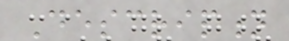Description
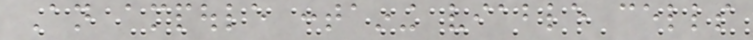An ampoule containing viable cells
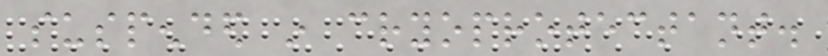suspended in cryoprotectant.
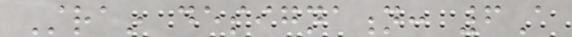Strain designation: 6A
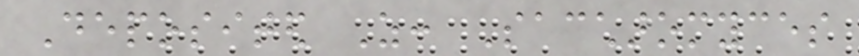Deposited As: Saccharomyces
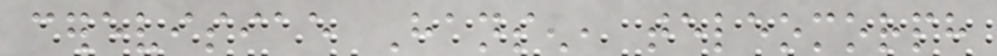cerevisiae Hansen, teleomorph
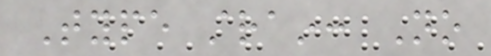Type strain: No
